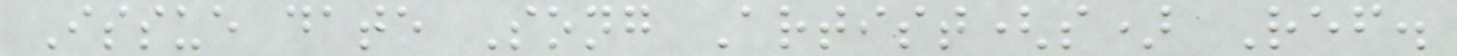Issue date Song Artist(s) Ref.
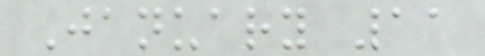January 11
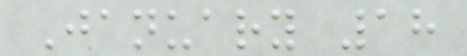January 18
